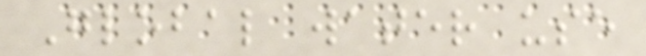Global water use
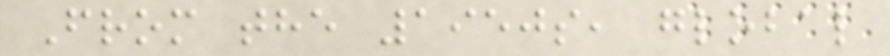From the 1950s, global
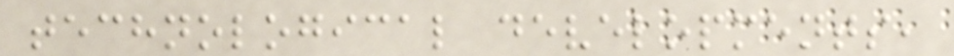technological developments,
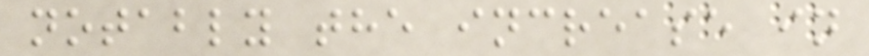notably the increase in
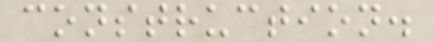construction.
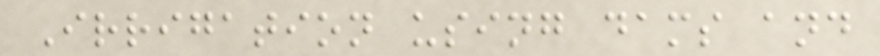Irrigation using dams and
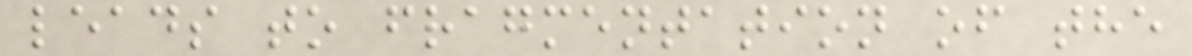leads to fragmentation of the
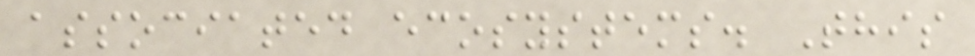associated ecosystems. This
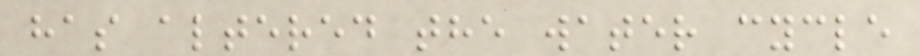has altered the water cycle
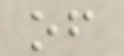of
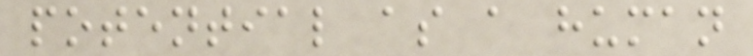potential as a human
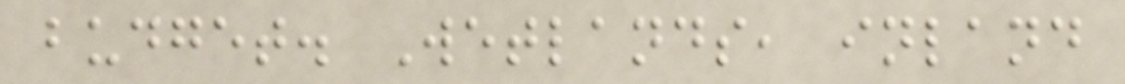budget. Wetlands, inland
